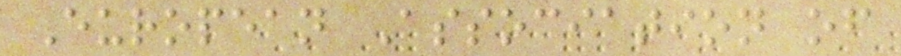European Association of
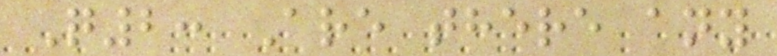Q2: Are there any
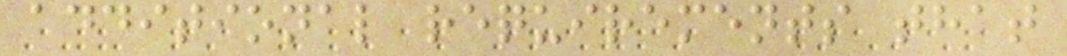additional requirements that
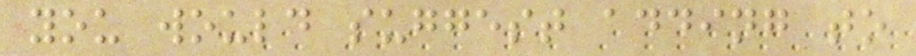you would suggest adding to
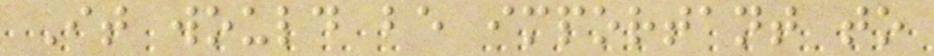It would be important to
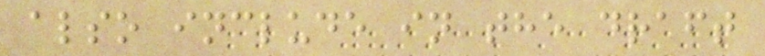also include in the draft
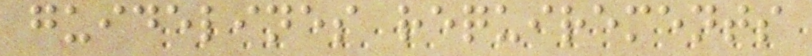guidelines requirements
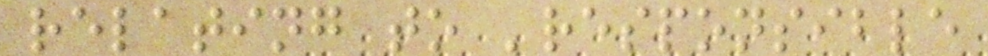relating to 'responsible
